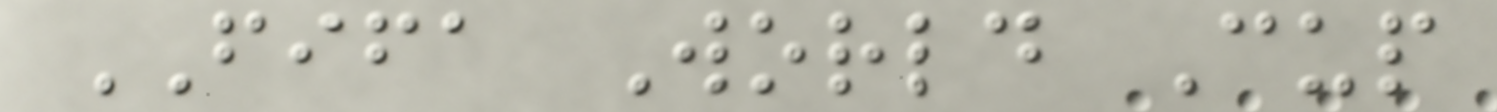FIFA World Cup
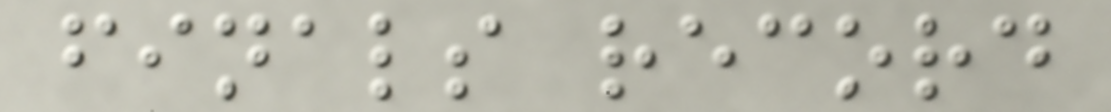finals record
